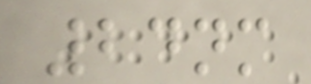24nm
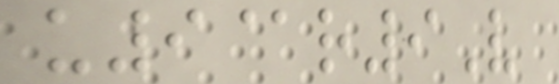u9@r9V
